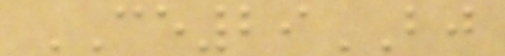CE29BJ
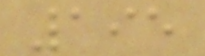195
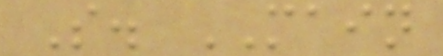S. MAIN
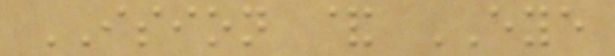ISION & EYE
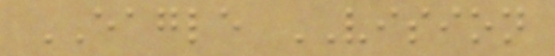EAGLE VISION
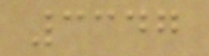3347
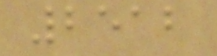2512
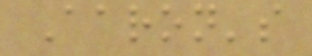Aaron's
